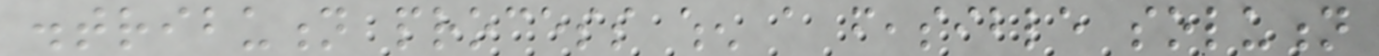distribution process when a feasible solution
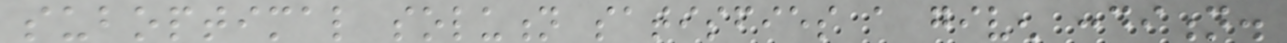suboptimal solution satisfies a given condition.
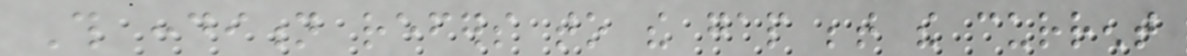This condition refers to the gap between the current
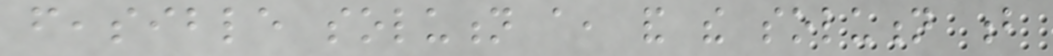feasible solution a, and the solution b
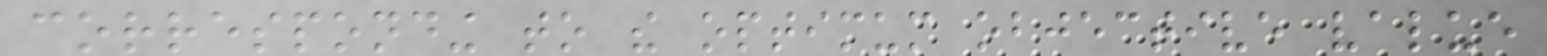corresponding to the optimum objective value
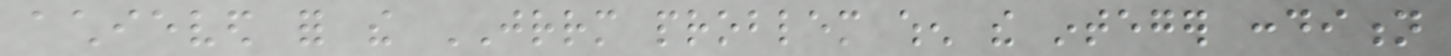achieved for the JRRM problem when the integer condition
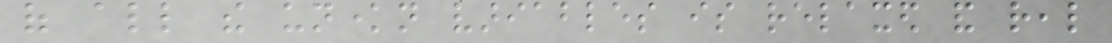of all the unknown variables is relaxed and real
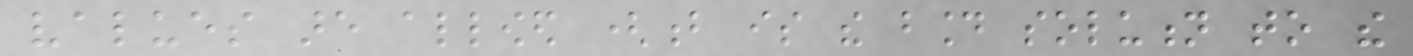values are allowed (b is the bound solution to the
